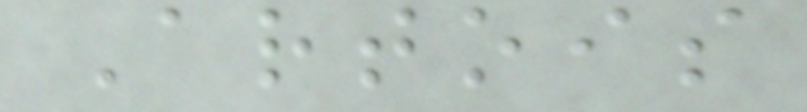Artois
